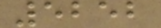5252
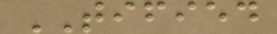TIFIED
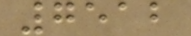7512
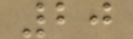20
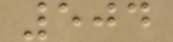504
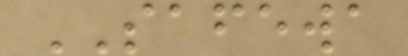SAFEWA
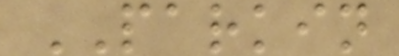PARKIN
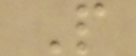P
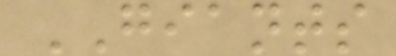GIANTS
